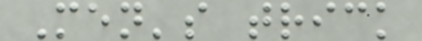Men's trick
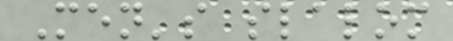Men's slalom
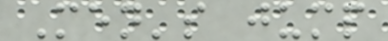Men's jump
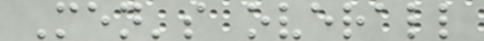Men's overall
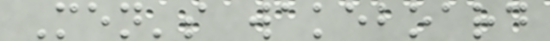Men's wakeboard
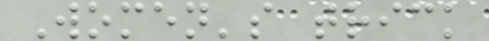Women's trick
